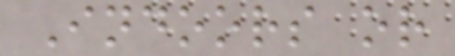Indoors or
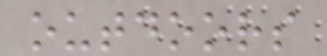outdoors
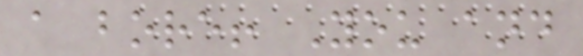a bore! You and
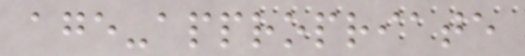age-appropriate
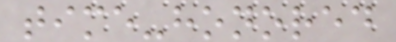time-honored
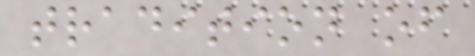tradition of
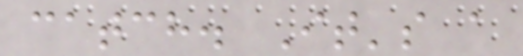catch. It's a
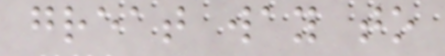great way to
